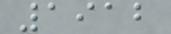1912
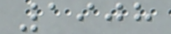1908
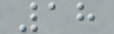18
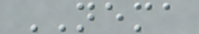NEMA
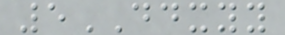5DDXYY
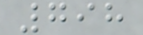798
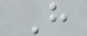H
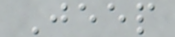Jeep
